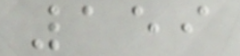159
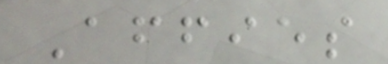Affies
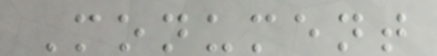Monument
